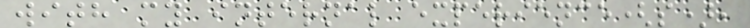with my internal experience(s),
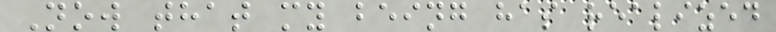Now that my being has realized
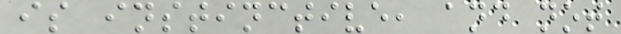is instinctive, and not
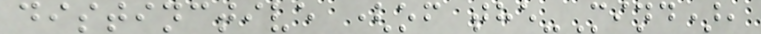distinctive (of the-Mind),
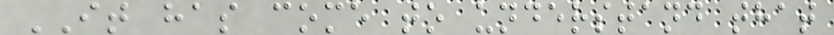IT has come to understand that
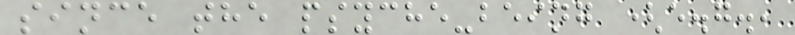since the psyche-being (e.g.,
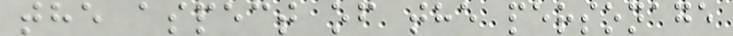the aspect of the personage
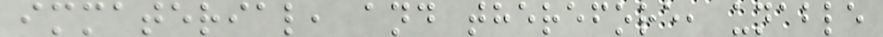immaterial, and therefore, unable
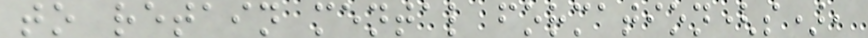to retain mental formation(s),
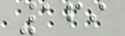169
